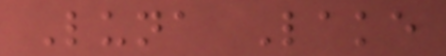Luna Lake
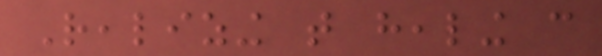Realizing that healing can
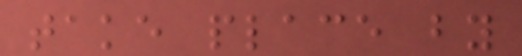take place by
